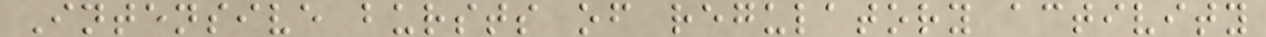Intensive bursts of regulatory activity
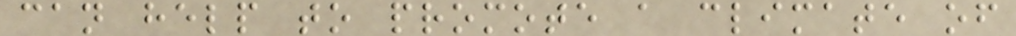can help to promote a climate of
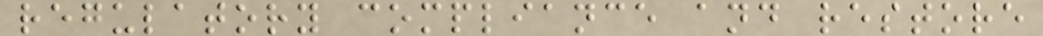regulatory compliance and restore
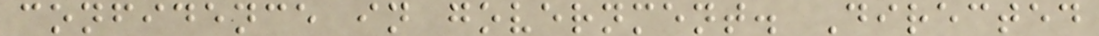confidence in government. Directed
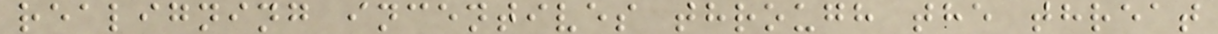realigning incentives through the threat
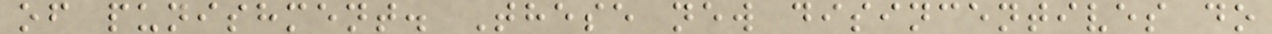of punishment. These new disincentives do
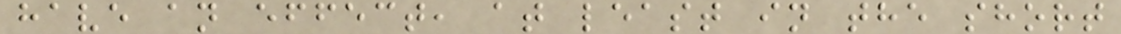have an effect, at least in the short
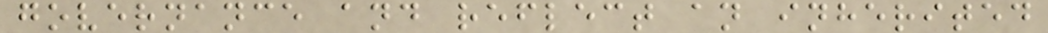governance and reflect an inherited
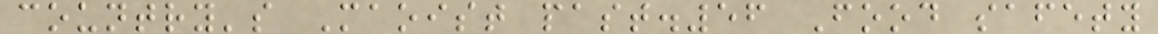country's Maoist past.56 Food safety
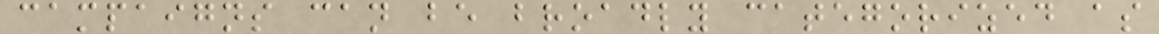campaigns can be broadly categorized as
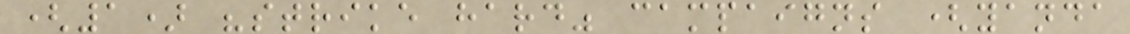(1) "strike hard" campaigns (yanda
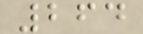264
